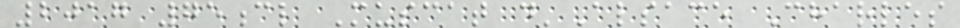2017 75cl Muscat d'Alsace Charles
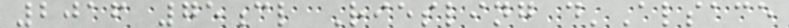2016 75cl Riesling d'Alsace
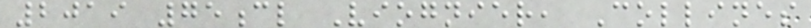2019 75cl Viognier, Collines
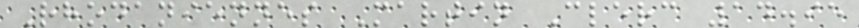Rhodaniennes Martin Clerc 14.95
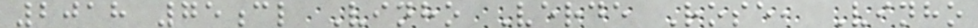2018 75cl Vinho Verde Rose, Vinho
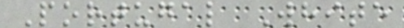Portugal White
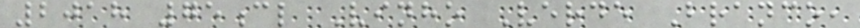2018 75cl Vinho Verde Branco,
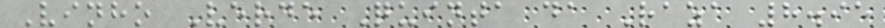Vinho Verde Quinta da Raza 8.95
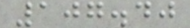107.40
